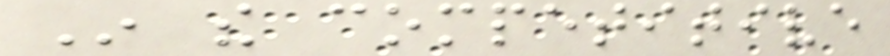In the competitive
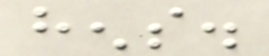hens.
